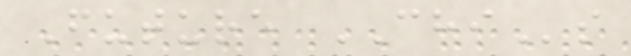Future CHIs
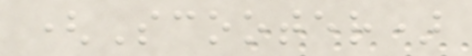(Scooter)
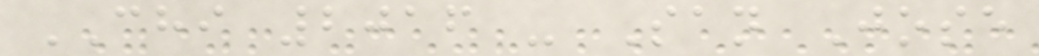CHI 2016 - San Jose
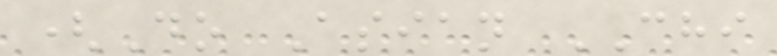(Do Asian CHI
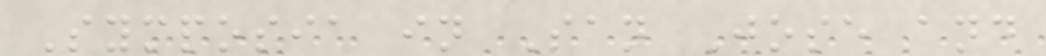Symposia in San Jose and
